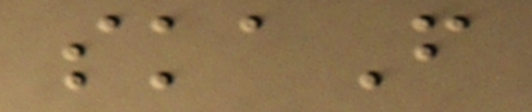skaF
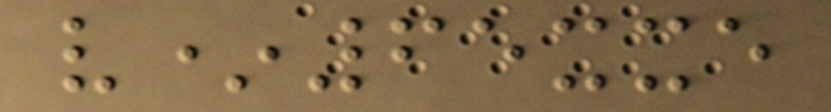v*65xxe
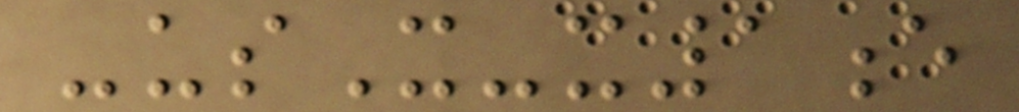-usX-x1e
